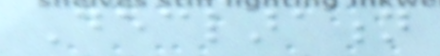Declaration
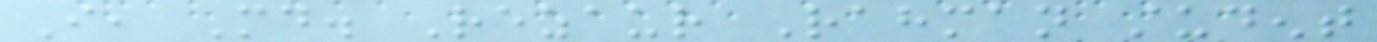I, Md. Rezaur Rahman student
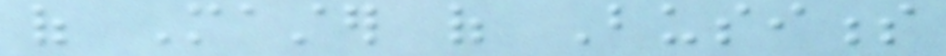of Master of Business
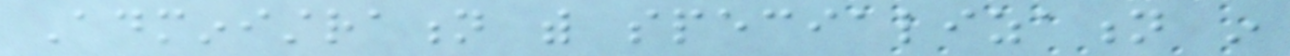Administration with specialization in
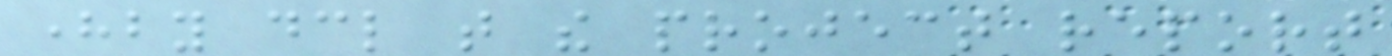hereby declare that the project report
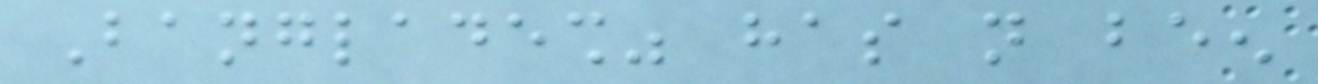Bangladesh" has not been
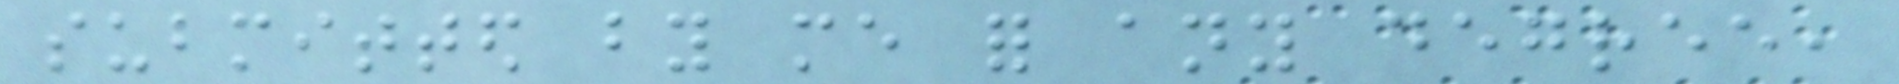submitted by me for any degree,
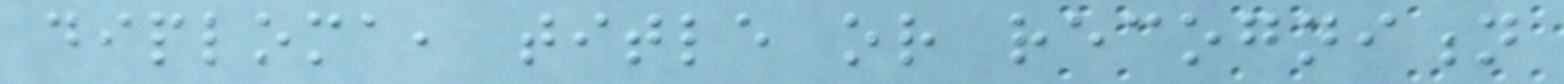diploma, title or recognition
